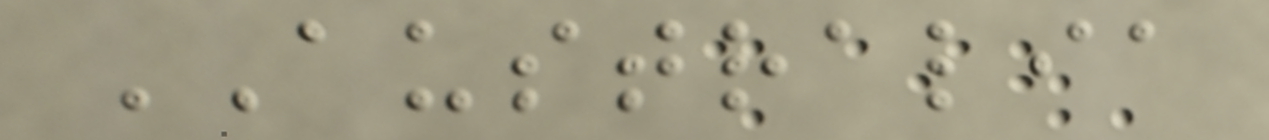AUSTRALIA
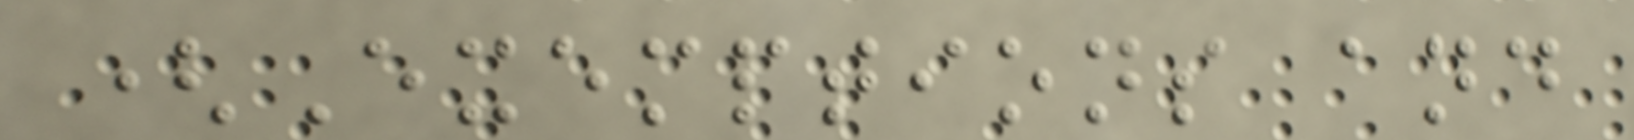(Exemptions and
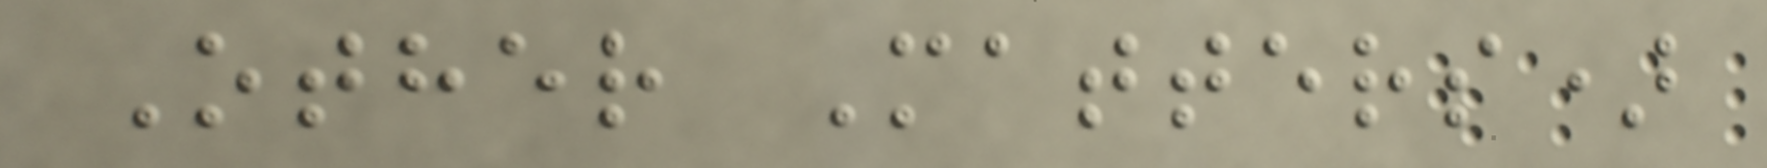Other Matters)
